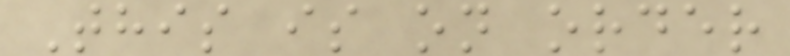This is on order
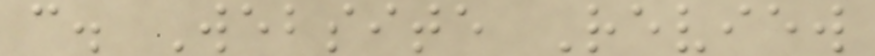c. Website Review
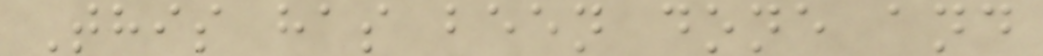This has been done and
